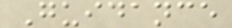Guidance
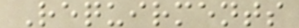Requirments
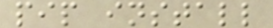pip install
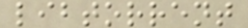libtorrent
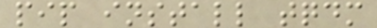pip install tqdm
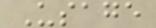Usage
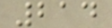214
